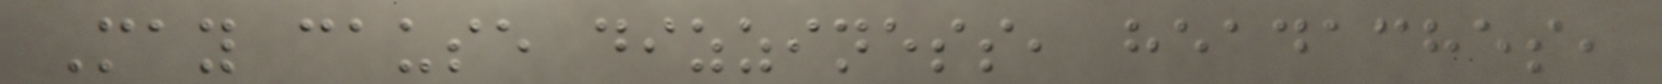May cause dizziness, headaches,
